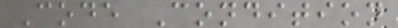Code Condition
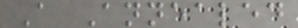A Annealed
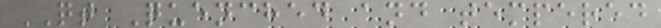QT Quenched and tempered
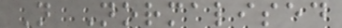N Normalised
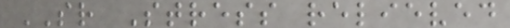SR Stress relieved
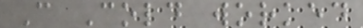C Cold worked
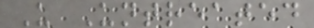U Untreated
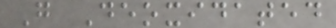G Deoxidated
